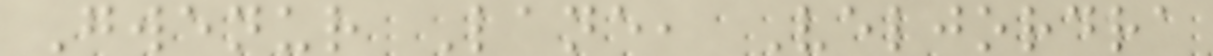Gwenur Lane, Veljordra
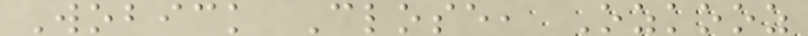Wobick Close, Ozkooz
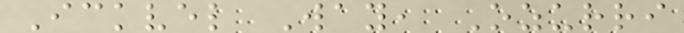Ickvel Way, Ozurri
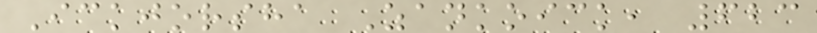Ickjorsha Zankoick, 623
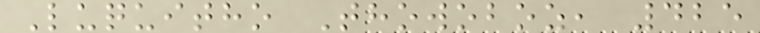Luquitho Thowoboz, 425
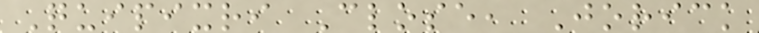Quipixri Close, Jorick
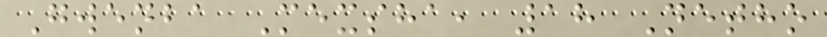Gwenba Mexsha, 18 Netho
